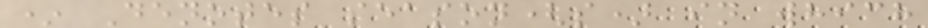* Denotes season(s) in which
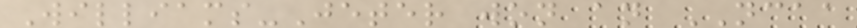Williams-Jeter won an NCAA
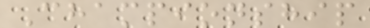Championship
